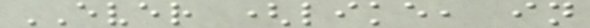EVER (like, in
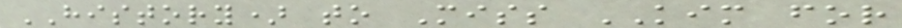HISTORY) to Miss KIM for
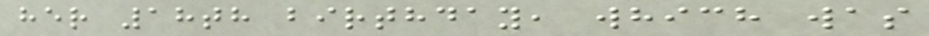her 18th birthday, which was
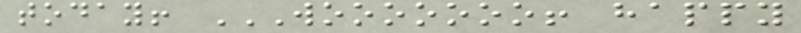today! WOOOOOOO! HAPPY
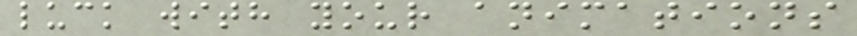luck with your animations
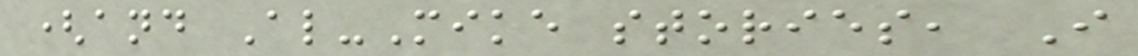(and Al-Mike stories, I
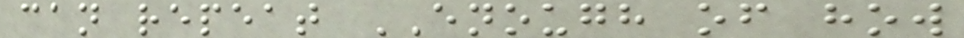can repeat ENOUGH of how
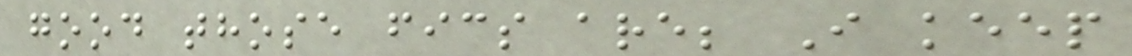good those fics are; I keep
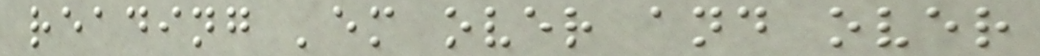reading 'em over and over
